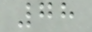78
